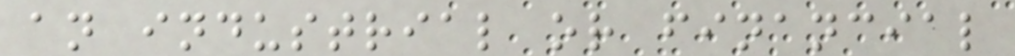an industrial or financial
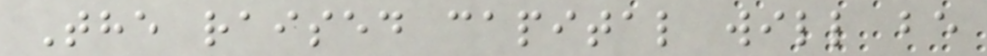The raised capital will be
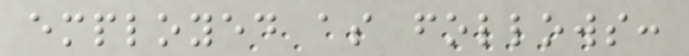employed as follows:
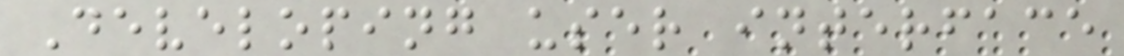Developing user interface
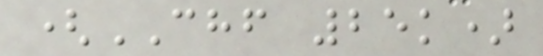(CHF 25k)
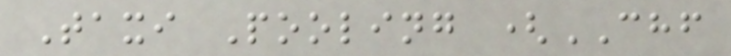Taxi Pooling (CHF
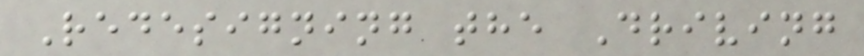Redesigning the Driving
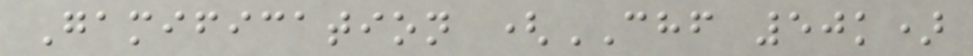Gamification (CHF 50k)
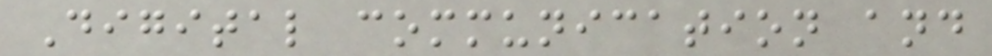Digital communication and
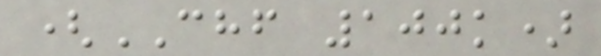(CHF 100k)
